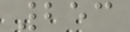253
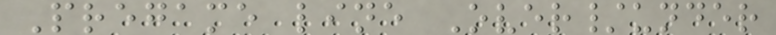Pregame line Over/under
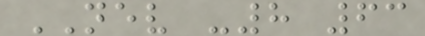NEV -8 63
